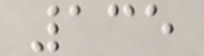135
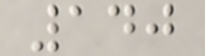140
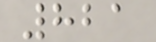821
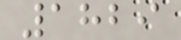1829
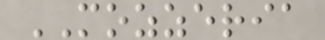MOZZERIA
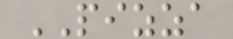PIZZA
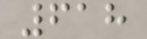618
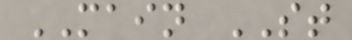MAIN ST
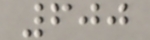600
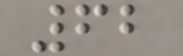62
